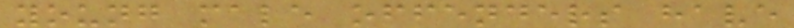young male offenders have
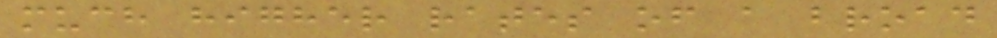much higher rates of a broad
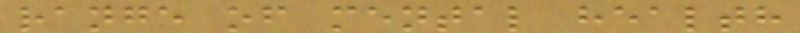range of mental health
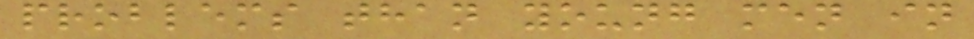problems than young men in
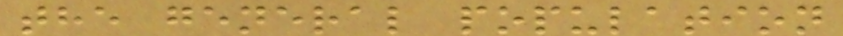the general population
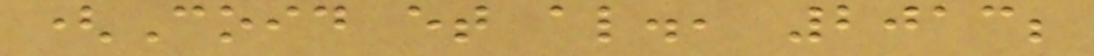(Coid et al., 2013;
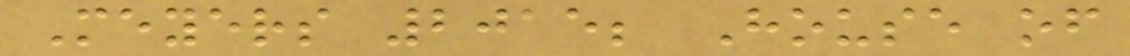Meyers 2015; House of
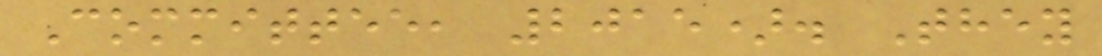Committee, 2015). They
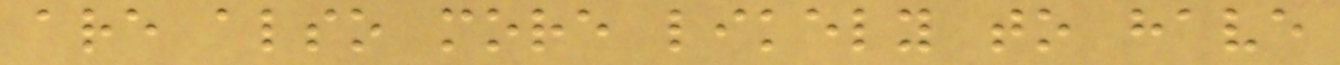are also more likely to have
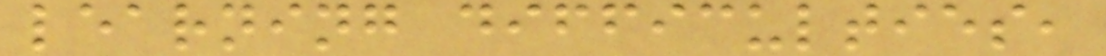learning difficulties,
